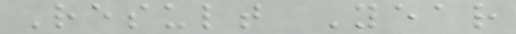Result Year
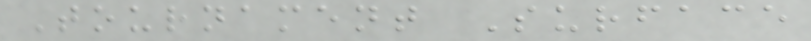Tournament Surface
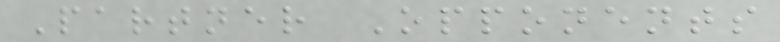Partner Opponents
